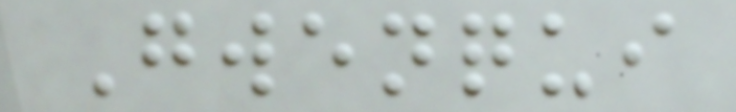Gwenqui
